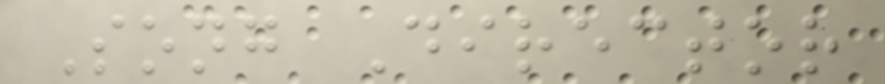Song Director
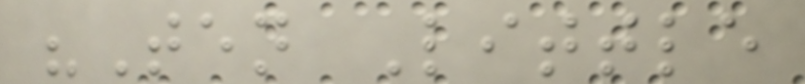"Ten Little
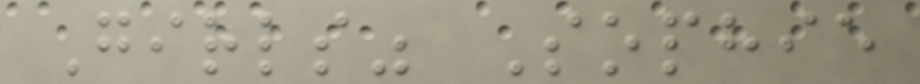Girls" Sophie
